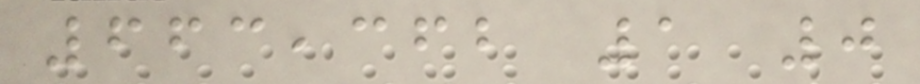663,362 1 0
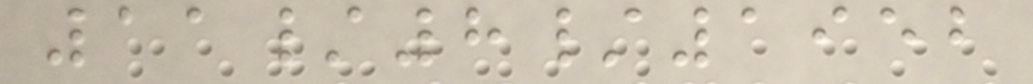11/8/1952
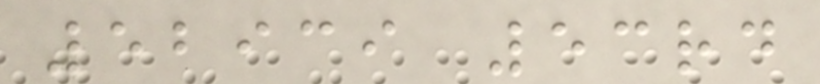52939 53rd
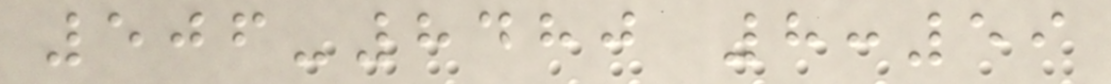506-8480 8:59
